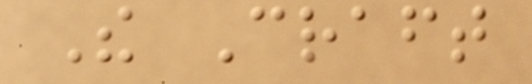The Craft
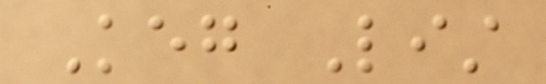Keg List
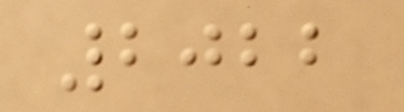2022
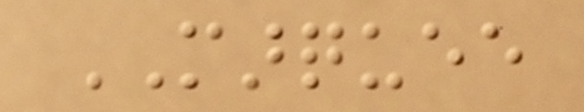MARQUEE
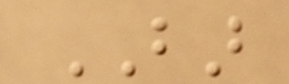BAR
